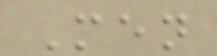Men
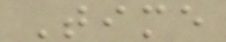Time
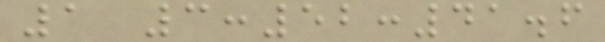1 3:52:41.6
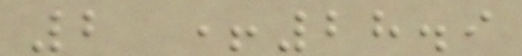2 +28.9
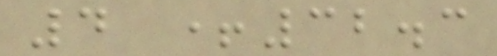4 +32.3
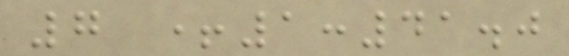7 +1:41.0
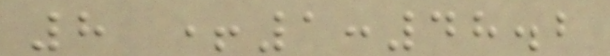8 +1:48.2
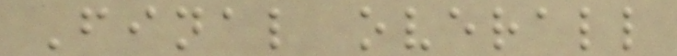Final overall
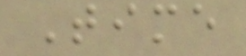Time
